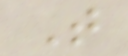T
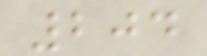204
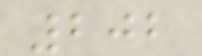202
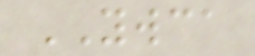YWCA
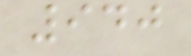940
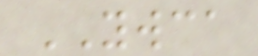YWCA
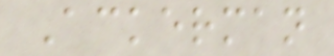Ackerman
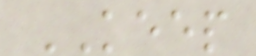KEEP
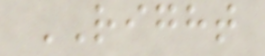RIGHT
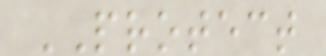PROTECT
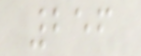256
